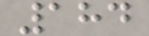184
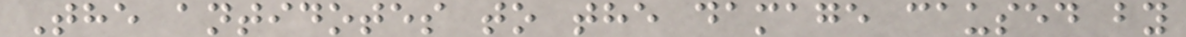The antidotes to the damage caused by
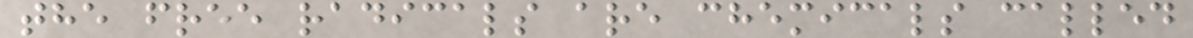the free radicals are chemicals called
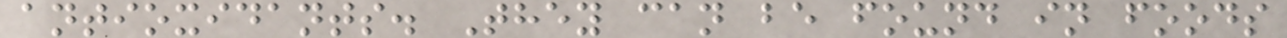antioxidants. They can be found in foods
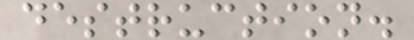destruction.
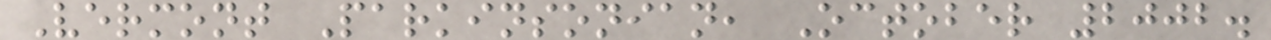Vermont Parkinsonian, October 2002.
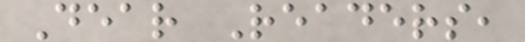Dear Readers,
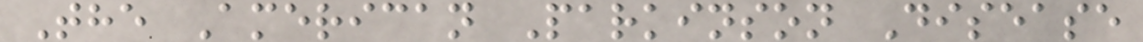The American Parkinson Disease
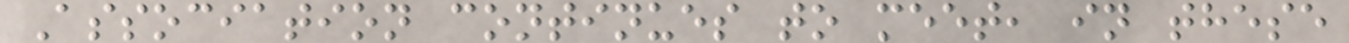Association continues to meet, in these
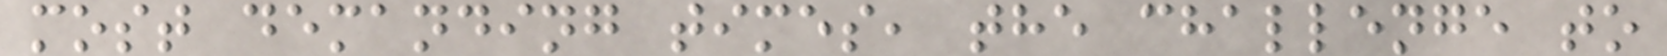most demanding times, the challenge to
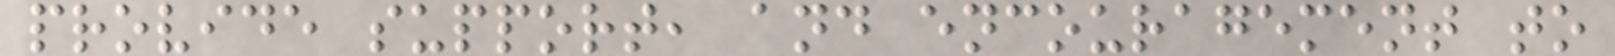provide support, and encouragement to
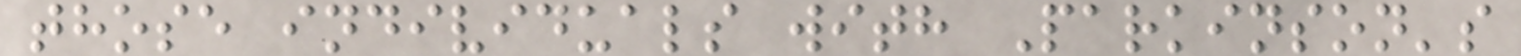those individuals with Parkinson's
